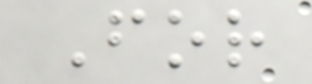For
